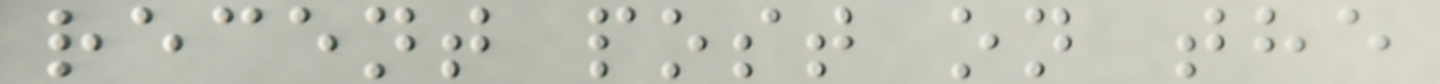recent post on the
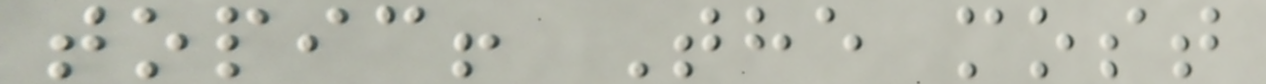topic! The most
